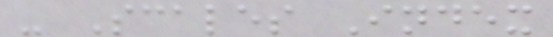- Scales Index
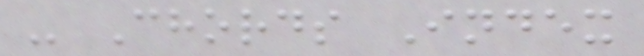- Chords Index
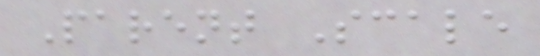Parent Scale
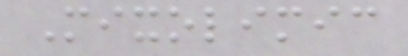Mixolimic
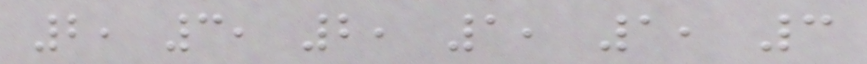2, 3, 2, 1, 1, 3
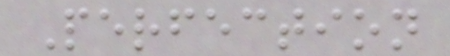Perfection
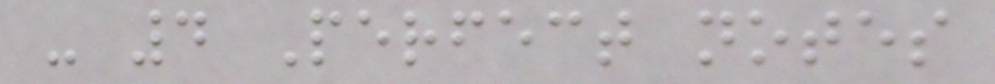- 4 Perfect notes
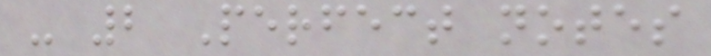- 2 Perfect notes
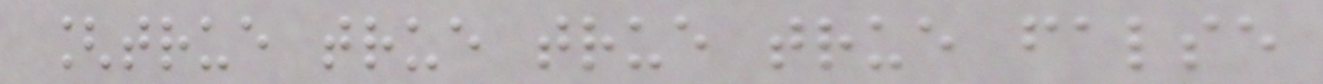[true true true true false
